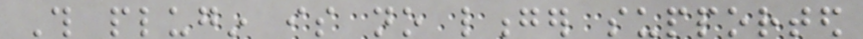This plugin is no longer supported
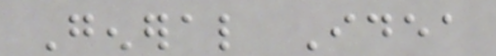General Idea
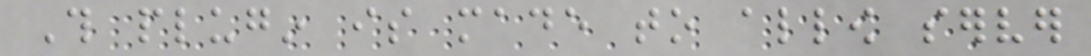This plugin is made to allow server
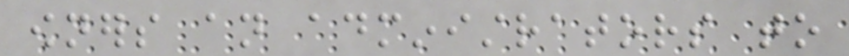owners an administrators to
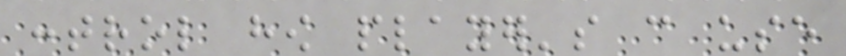control how player's can use
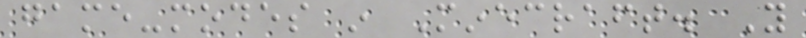game-modes in Minecraft. You
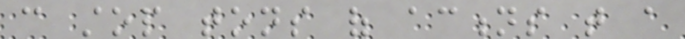can stop tons of actions that a
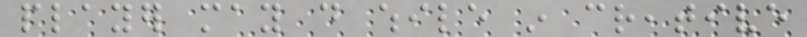player may do while in creative
